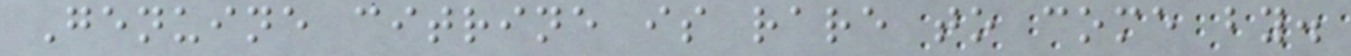Genuine citrine is rare to come by.
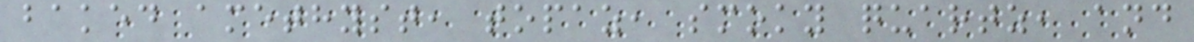baked amethyst, topaz, smoky quartz, and
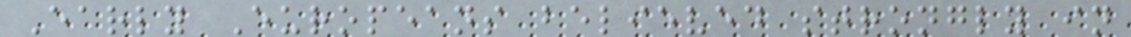Early Europeans believed strongly in
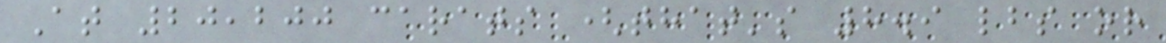At 20,200 carats (that's 8.9 lbs or
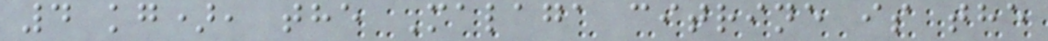4 kg), the Malaga citrine is the
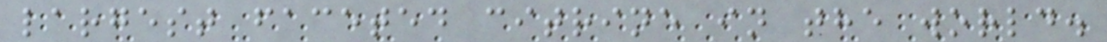largest faceted citrine in the world.
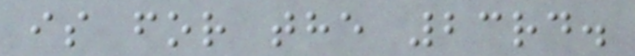is for the 23rd.
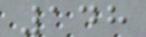148
